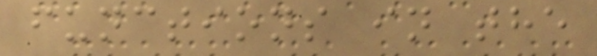functions in the
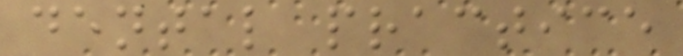dental practice
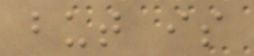but is
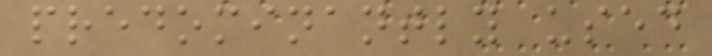predominantly used
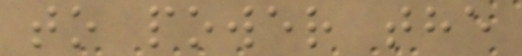to power the
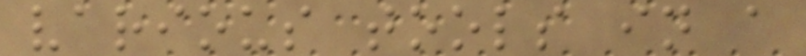various tools in a
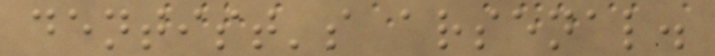dentist's arsenal.
